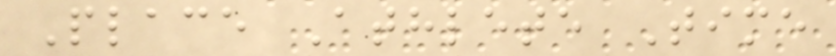Place Athlete Time
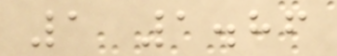1 1.86
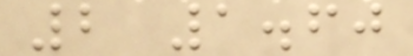2 1.60
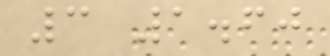3 1.60
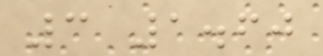3 1.60
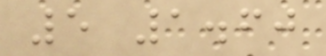5 1.60
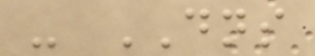- DNS
